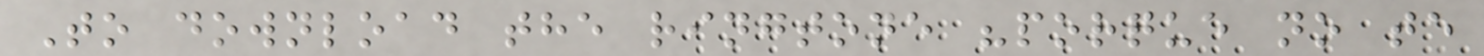To download the ringtone "porque no te
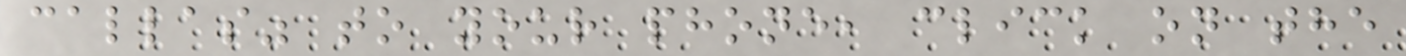callas" to your phone, click on the
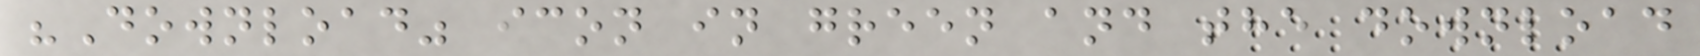"Download" icon in green and the download
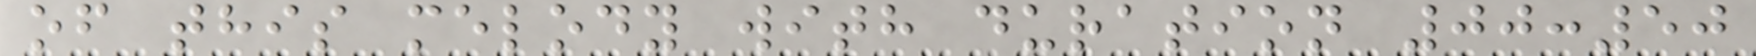of this melody with duration 00:50
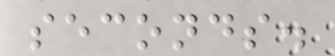seconds.
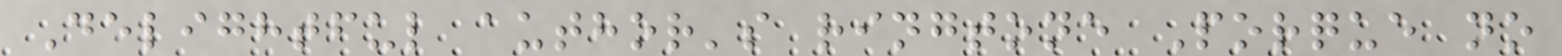Delightful author's ringtone Porque no
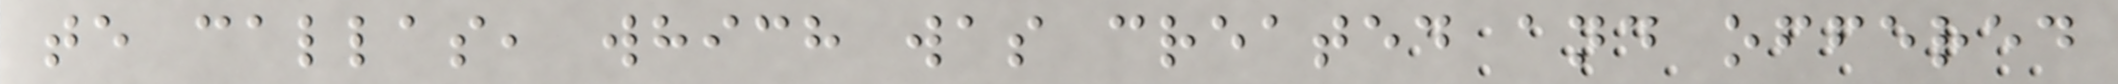te callas, which was created and offered
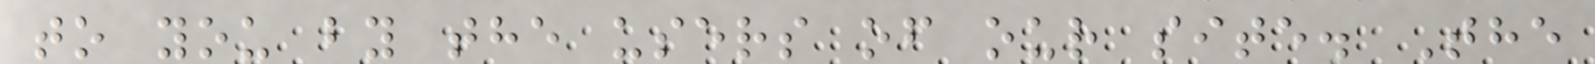to you by the users of our site. The
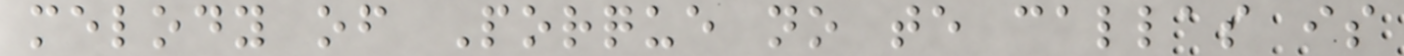melody of Porque no te callas is
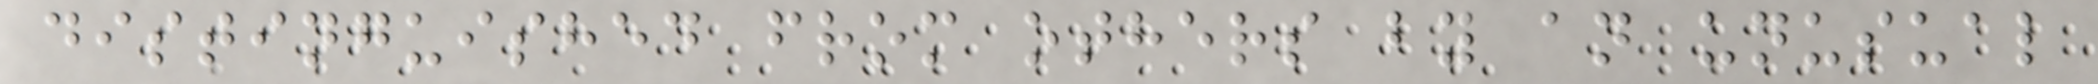distinguished from others by an unusual
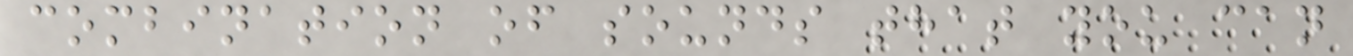combination of sounds that you can
